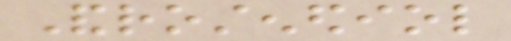Androstenediol
